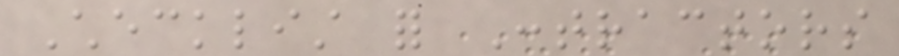Checklist for Contractors
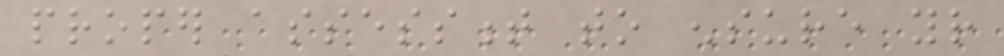proper assessment to ensure your
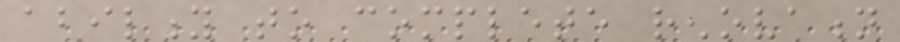ability to complete renovation
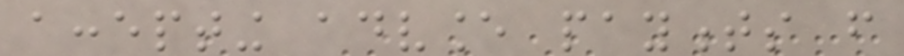accepting advance payments from
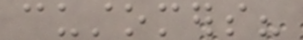customers?
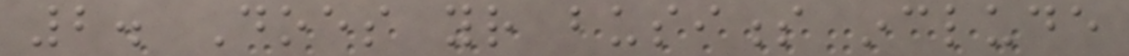2. Does your business include
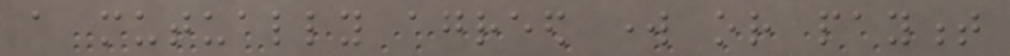a mutually agreed work or payment
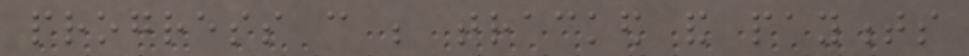progress can be tracked and payments
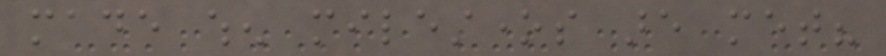made when milestones are met?
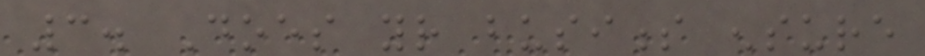3. Does your business ensure
